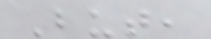But,
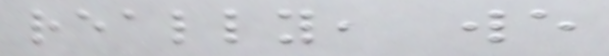really, we
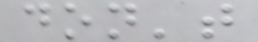don't
